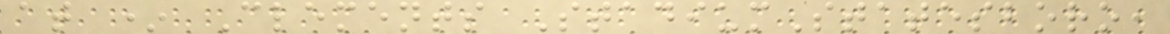at * Clements StadiumStatesboro,
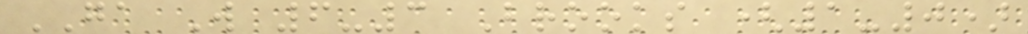GA W 6-3 Brooks (1-0)
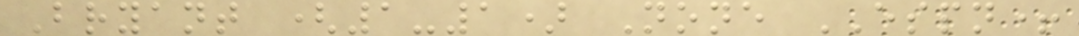Bryant (1-1) None ESPN+
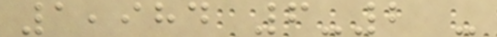1,984 6-2 -
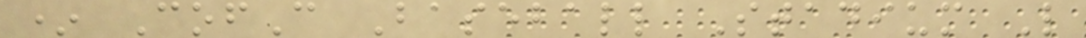* CofC Baseball Stadium L
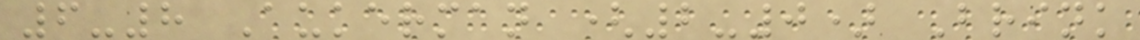6-8 Aukerman (2-0) Brink
